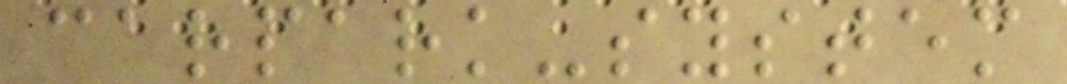carpark-system
